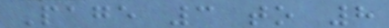Page 3 to 8
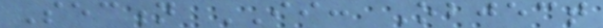Section II: Object
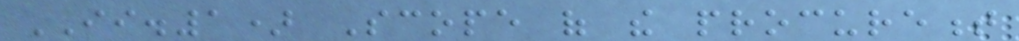II.1) Scope of the procurement
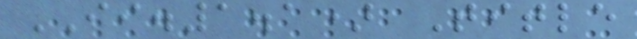II.1.1) Title
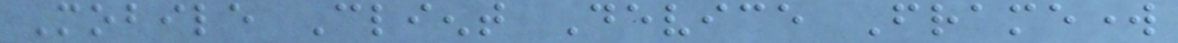Mobile Client Device Framework
